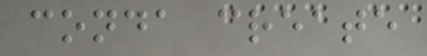conda create
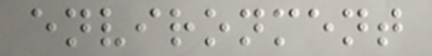environment
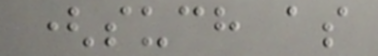(such as
